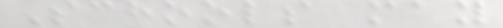Schools may
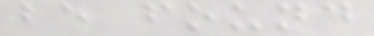be found
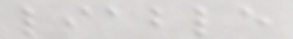liable
